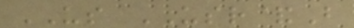US USR&B
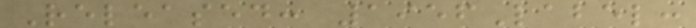Released: 1956Label:
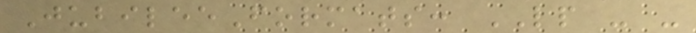JubileeFormats: LP - -
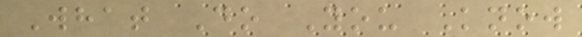What Do You Know
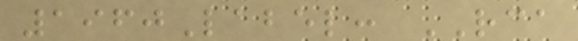1960Label: RCA
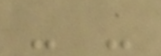- -
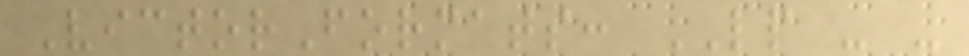VictorFormats: LP - -
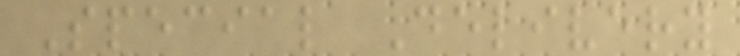Special Delivery
